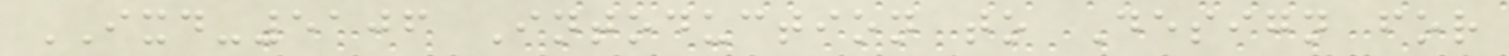IXD-5106 Intoduction to Design for
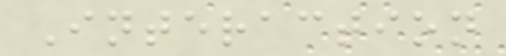Interaction
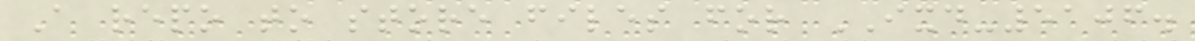A repo to store files for IXD-5106.
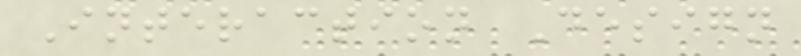Interaction Design
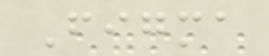Figma
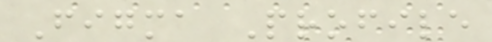Figma Profile
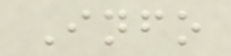Info
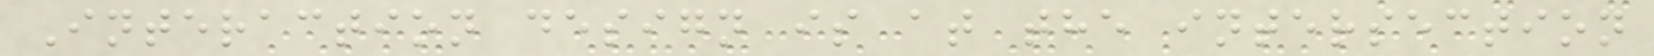Interaction design is at the intersection
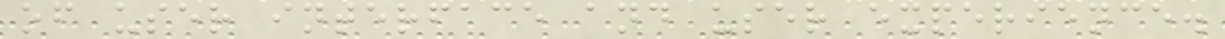of user interface and user experience.
